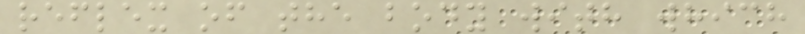reflex of the body with which
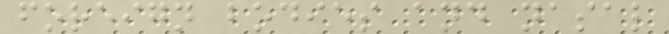foreign bodies and nasal
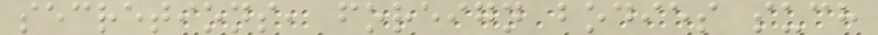secretions, foreign bodies such
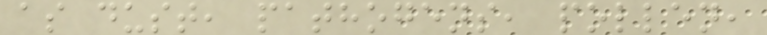as dust, pathogens, pollen,
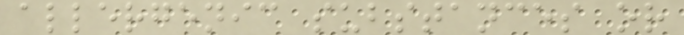allergenic substances or
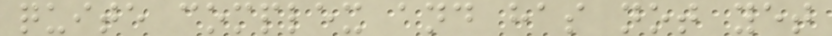quite complex and has not yet
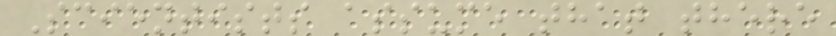Scientists assume that there
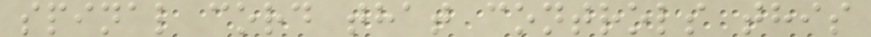spinal cord that controls this
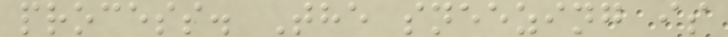process. The sneezing is
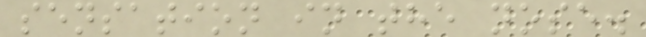sensation in the nose.
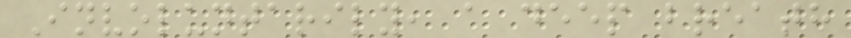Involuntarily, a deep breath
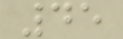45
